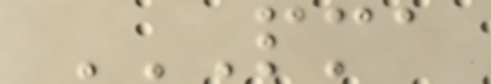PMA
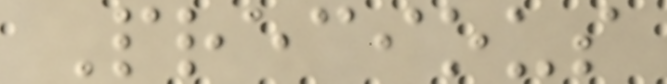Precious
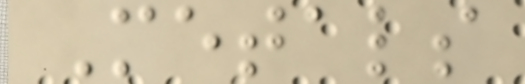Metals
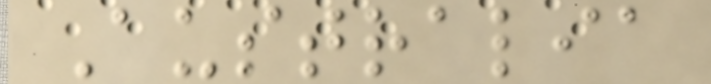Australia
